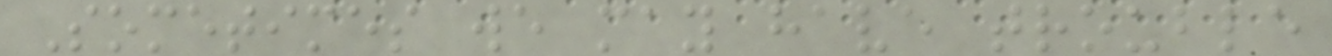Sometimes we may have trouble
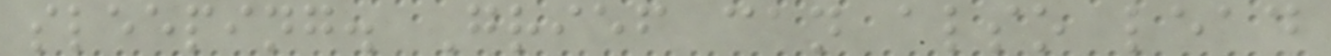sleeping. Grief can also lead
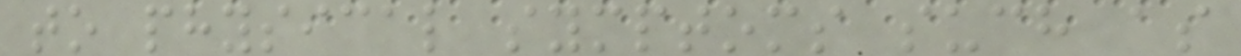to physical symptoms such as
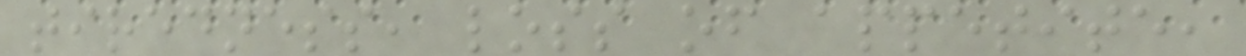tiredness, loss of appetite,
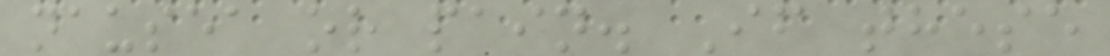nausea or pain. If these
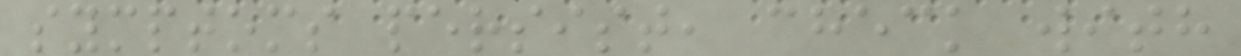symptoms persist, check with
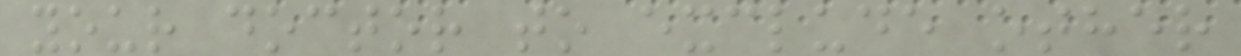your doctor to exclude other
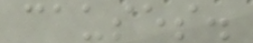causes.
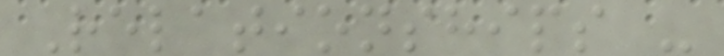Relationships -
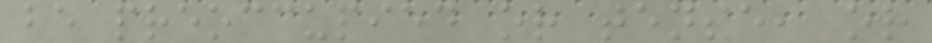be preoccupied or tense, or
